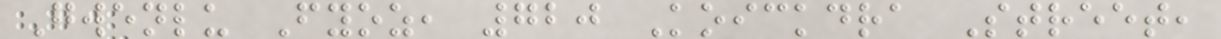Gwenlu Fyoz, 720 Koickdra Street,
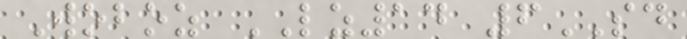Woboz LZ14 6SD
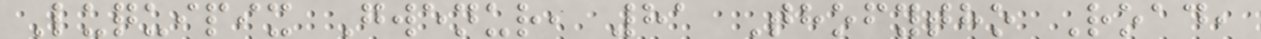Luquipix Gwenur, 81 Thofytho Road,
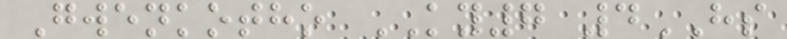Gwenkotho KY7 4HS
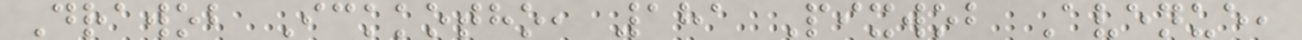Drawob Ickkotho, 181 Pixwob Avenue,
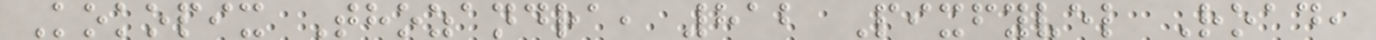Kokopix Thozandra, 812 Pixfyvel Road,
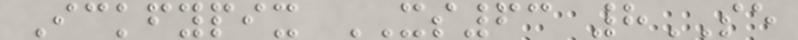Ickfypix XS63 8SE
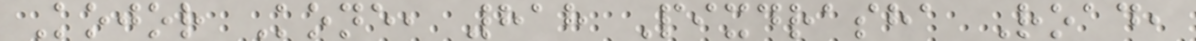Kojor Kone, 818 Pixdrasha Road,
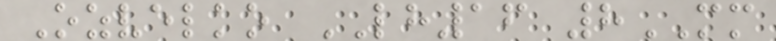Ozvelko LH16 8MM
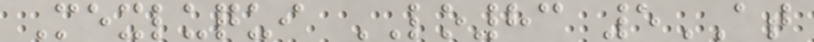Mexluqui LO83 5AT
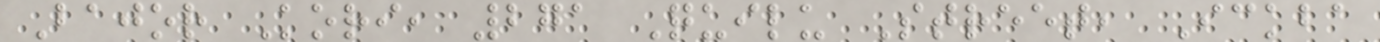Bajor Kori, 271 Quilu Street, Ickba
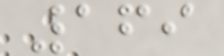169
